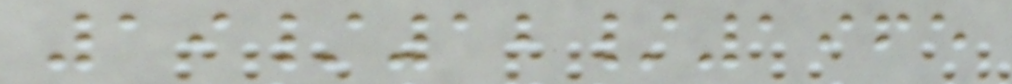19/12/1965
